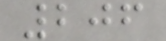206
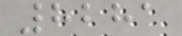8281
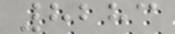8283
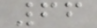66
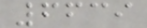6639
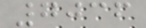7036
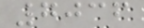7036
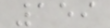159
